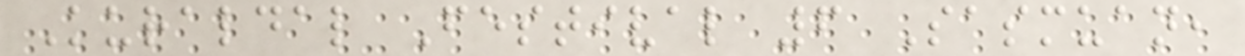Kuraldal Festival 6 Sasmuan,
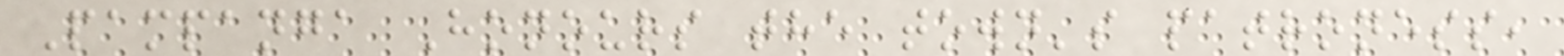Pampanga Honours the town's patroness,
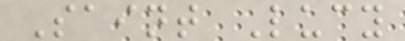Saint Lucy
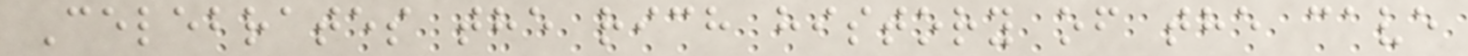Celebrates the rich history of the cave
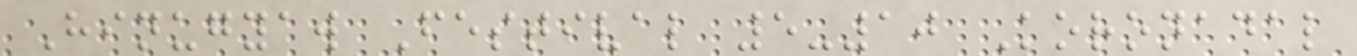Hinugyaw Festival 5-10 Koronadal
